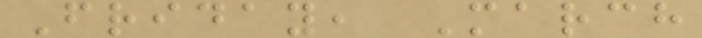Friday, March
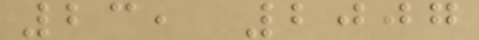23, 2007
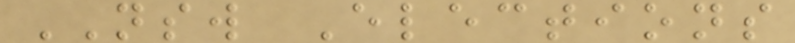NSW Elections
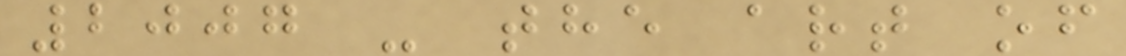2007 - the art of
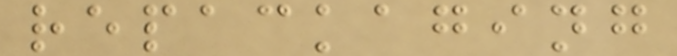repackaging
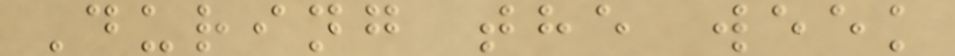During the week
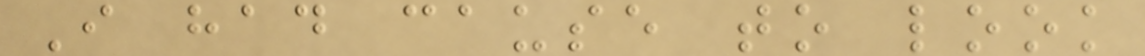I had cause to look
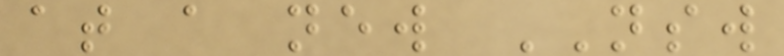at a new NSW
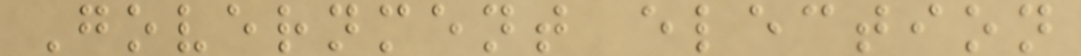Government election
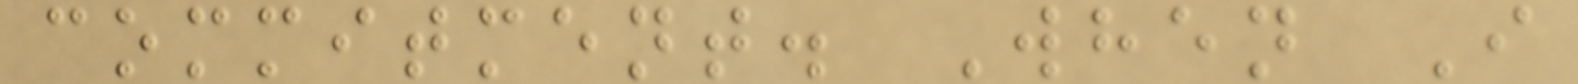commitment. When I
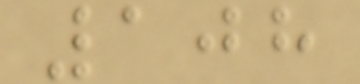108
